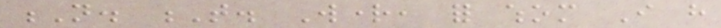N. T. Wright, for whom I have
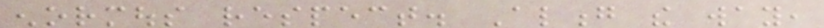enormous respect. Along the way,
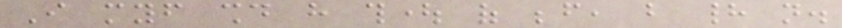I myself should have thought of before, but had not.
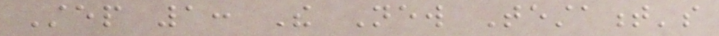Step 1: The New Testament's
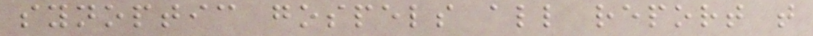synoptic gospels all report that
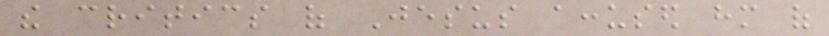the critics of Jesus accused him of
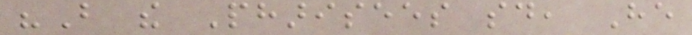"But the Pharisees said, He
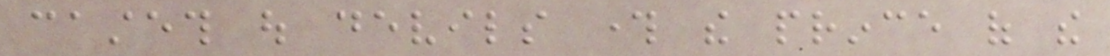casteth out devils through the prince of the
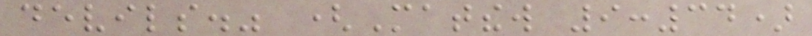devils." (Matthew 9:34)
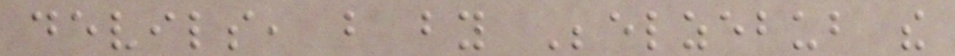devils, but by Beelzebub the
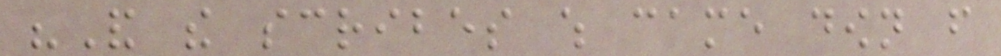"And the scribes which came down from
